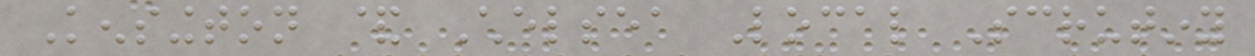Kensington & Chelsea Local Scrutiny
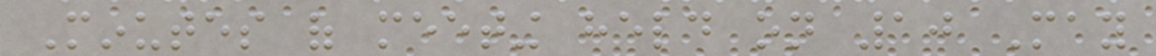Minutes of meeting held on 10 May
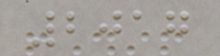2017
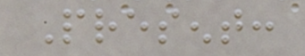Present:
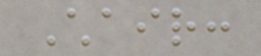Chair:
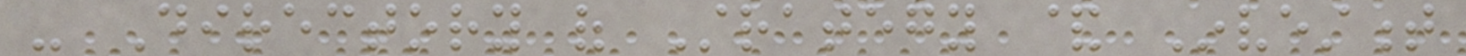- Directory of Strategy & Investment
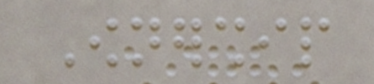Ownership
